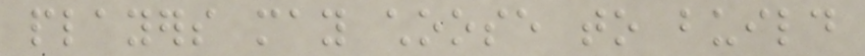players may choose to build
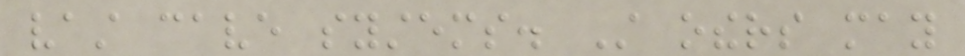vast cave systems. Still others may
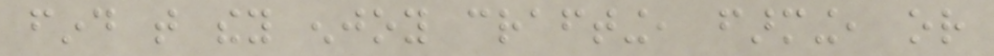find that they enjoy crafting, farming, or
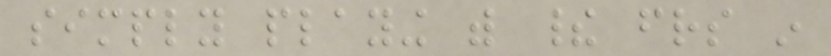simply playing with their friends in
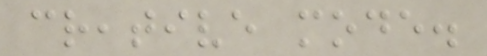creative mode.
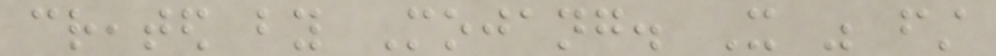created by Mojang. It was first
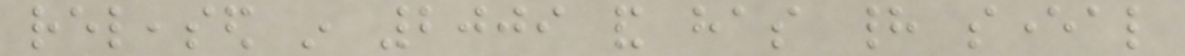released in 2009 and has had several
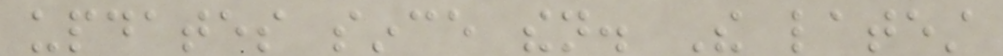updates since then. The latest
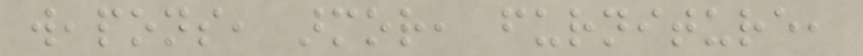weapons, armor, furniture,
